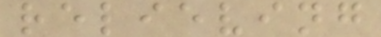relieving
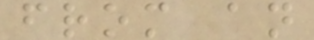from an
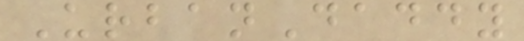UrbanDaddy
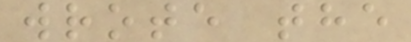wrote the
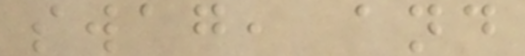swag, and
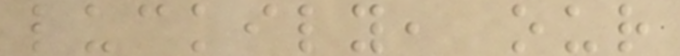luckily, our
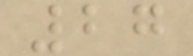27
